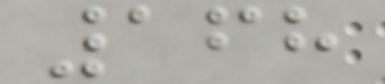168
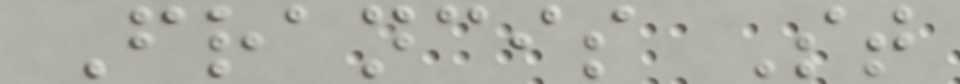Francis St
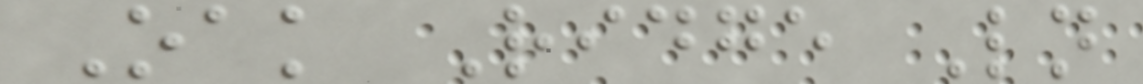Oak Ridge Ln
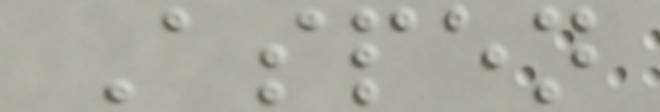Aspen
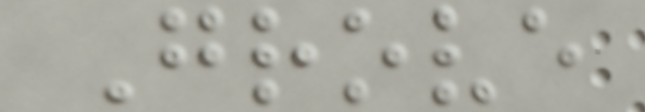Grove
